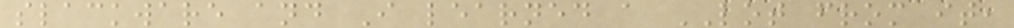slackware and I learned a LOT from it,
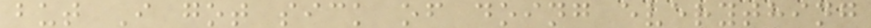but I got sick of doing everything
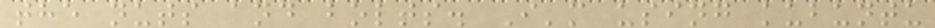the nuts and bolts. I'm using kubuntu
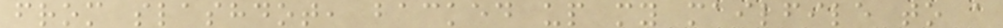from slashdot, backed up my mailfile to a
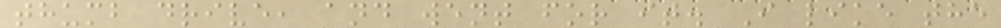thumb drive, and went for it. I like the
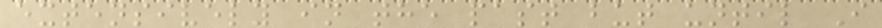extensively in the past but until I
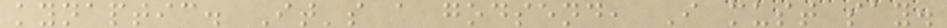kynaptic. It's a godsend, I must say.
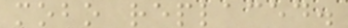mobo replaced.
